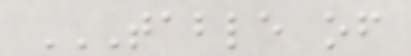TABLE OF
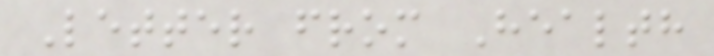Letter from Health
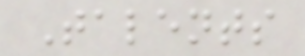Talents
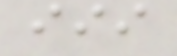iii
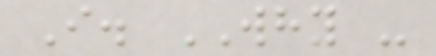I. WHY -
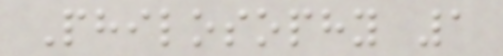Philosophy 1
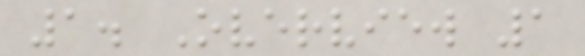1. Overview 1
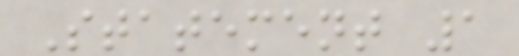Statement 1
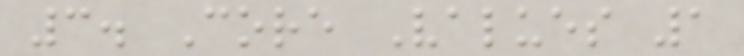3. Core Values 1
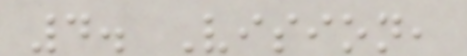4. Vision,
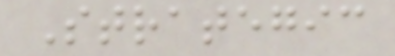Strategic
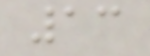13
